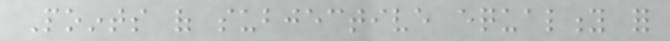Points of subjective equality for
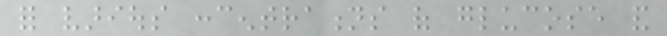for various concentrations of glucose and
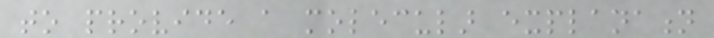to provide a molecular explanation
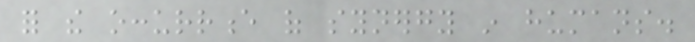for the occurrence of synergy in humans.
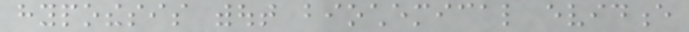hypothesis without biochemical evidence
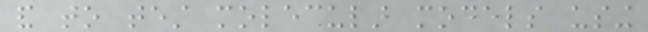and to test molecular models using
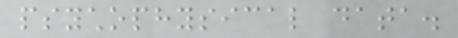psychophysical data.
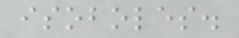isoboles.
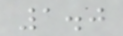1.0
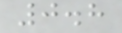0.8
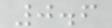0.6
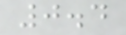0.4
